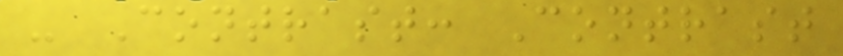- Contrast: Contrast
